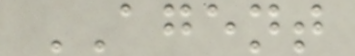AGENT
